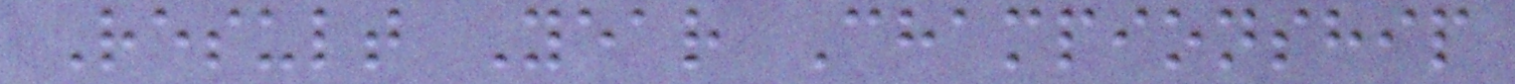Result Year Championship
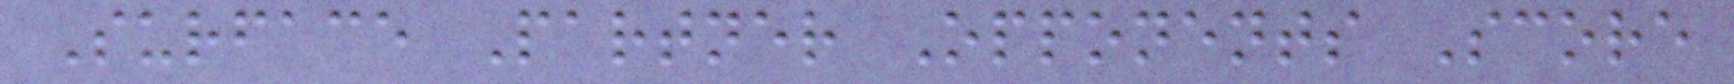Surface Partner Opponents Score
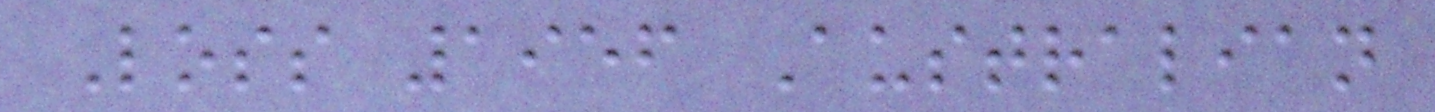Loss 1956 Australian
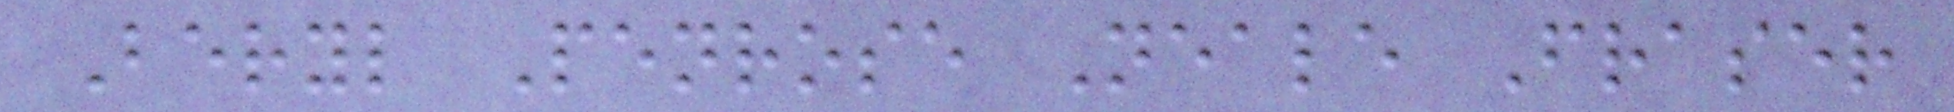Beryl Penrose Neale Fraser
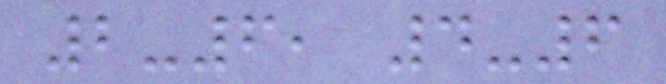2-6, 4-6
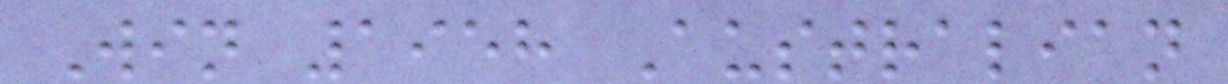Win 1958 Australian
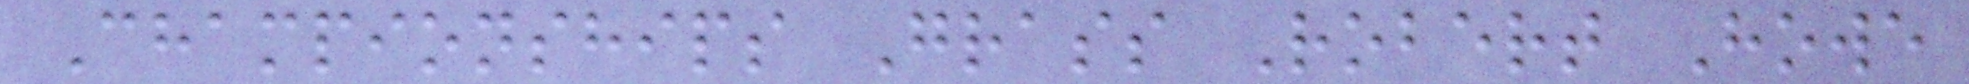Championships Grass Robert Howe
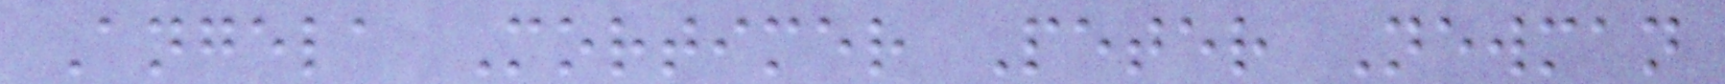Angela Mortimer Peter Newman
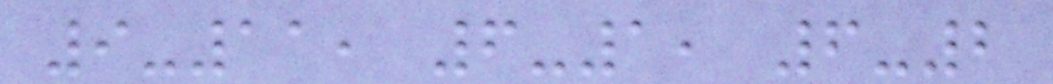9-11, 6-1, 6-2
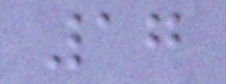17
